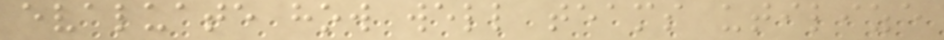evaluate how well teams utilize
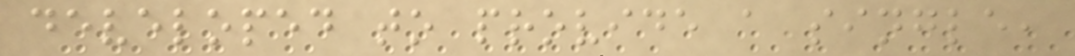developed to provide a single,
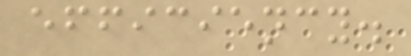efficiency.
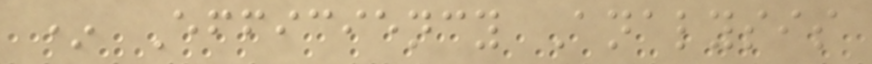* Efficiency Analysis
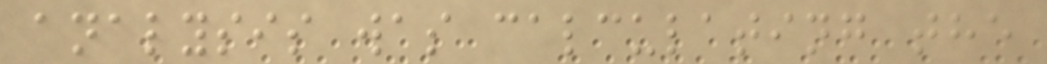analysis was calculating the
